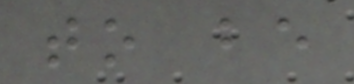to be
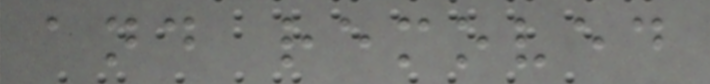and removed
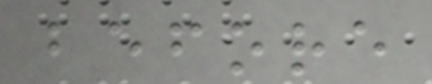before
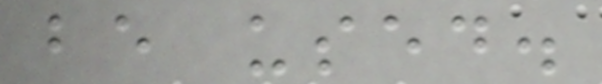be used.
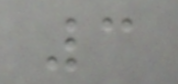3
